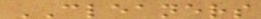CLEANERS
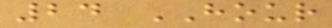24 HOUR
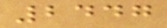2447
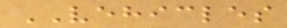VEHICLES
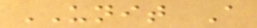UNIT A
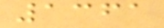1361
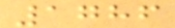1786
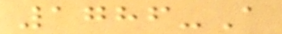1786-A
